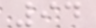94
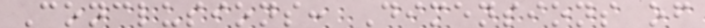Conclusions: Dimensions of
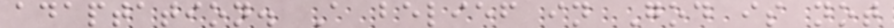adaptation. A belief in God is not
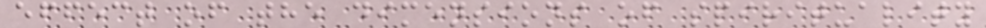effect of the dimensions of spirituality
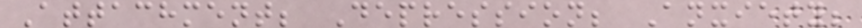Attachment; Depression; Anxiety;
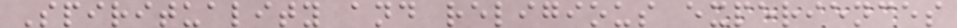Spirituality and religious experiences
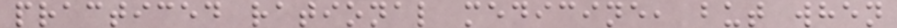practiced rational medicine, but when
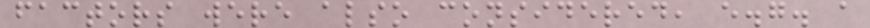factors were also considered, e.g. a
